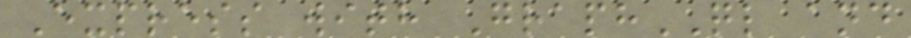Express with GraphQL and
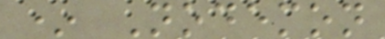* Nodemon
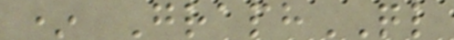* GraphQL
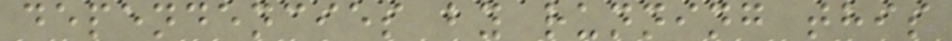dependencies by running this
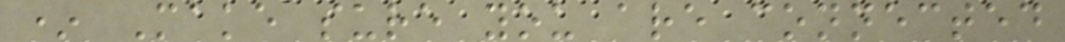* Make sure you are connected
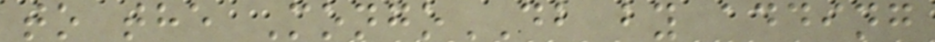to the MongoDB by adding
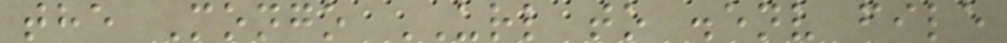the Mongo URL to .env file
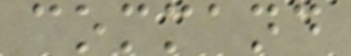command
